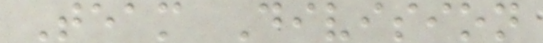Team Division
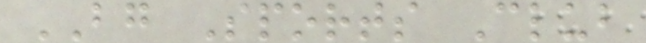BG Sports Club
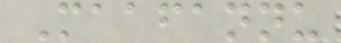Maafannu
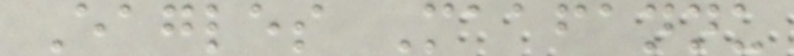Eagles Maafannu
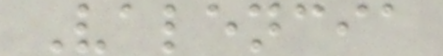Valencia
